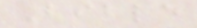Bible
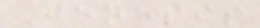Genesis
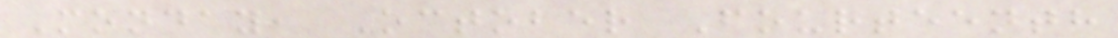Monday, October Fourteenth
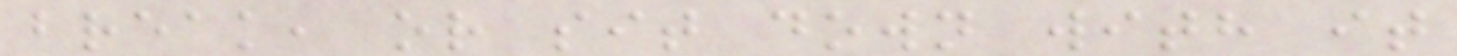break, or sit down with it
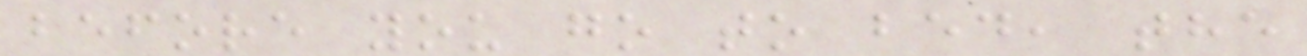before you go to bed, the
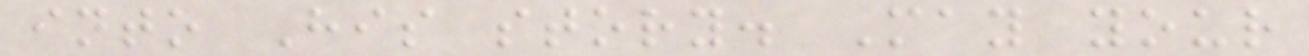into His story. May your
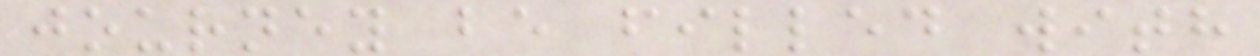journey be filled with
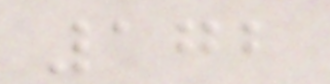172
